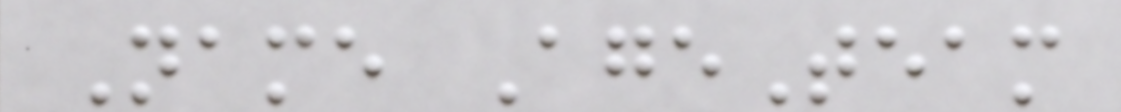Name AgeTeam
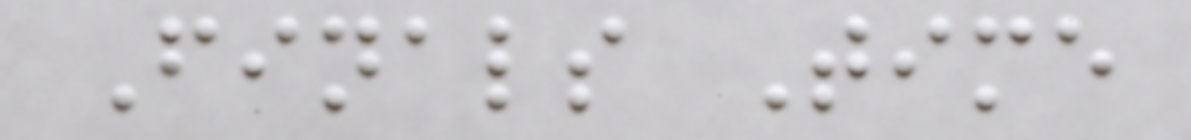Finals Time
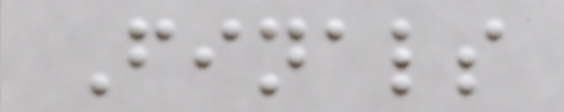Finals
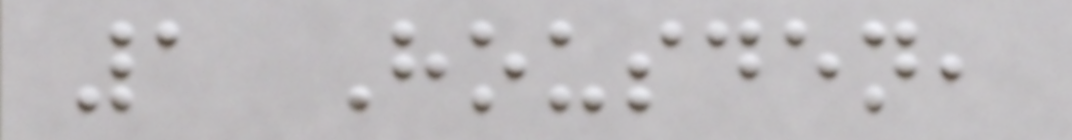1 Housden,
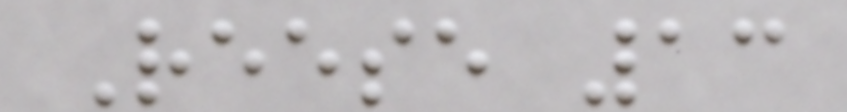Reese 13
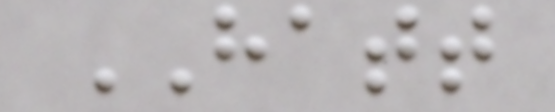HATT
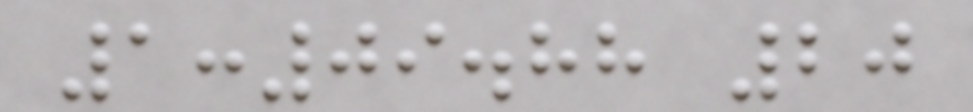1:09.88 20
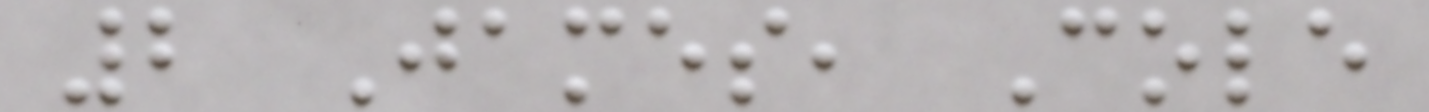2 James, Cole
